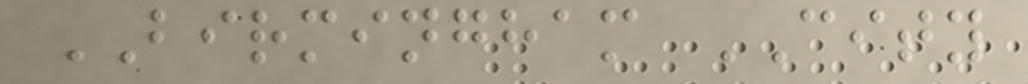BIRMINGHAM CITY
